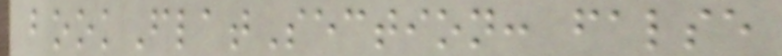bookFlatSection: false
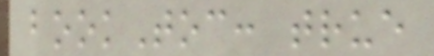bookToc: true
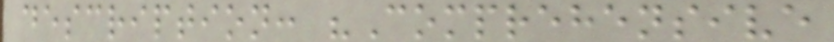description: "Comprehensive
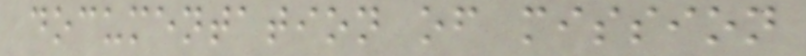documentation of mission
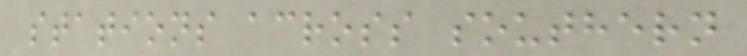stations across southern
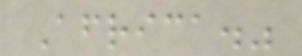Africa."
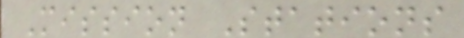Mission Stations
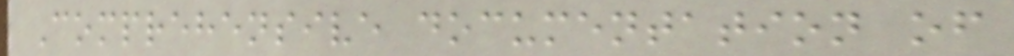Comprehensive documentation of
